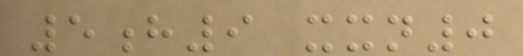5h9 xxn0
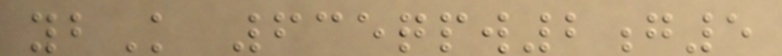ybK 635qpw2g5
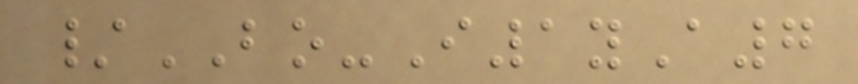/BO-I1yA7
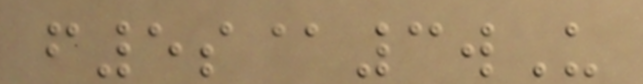f5s@3wU
